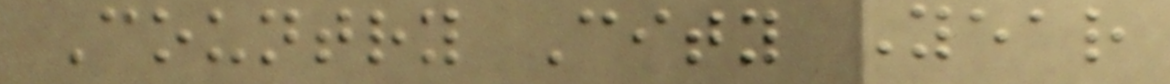Country City Year
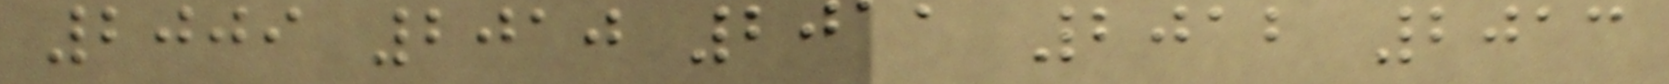2009 2010 2011 2012 2013
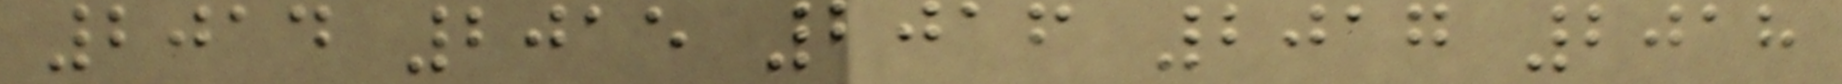2014 2015 2016 2017 2018
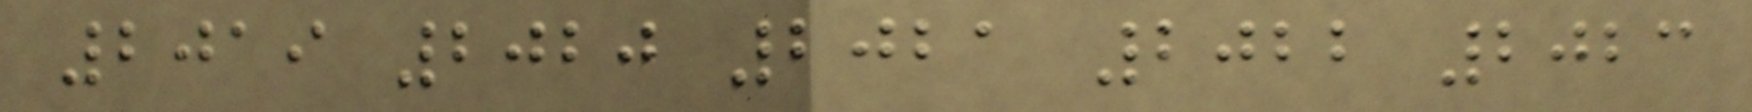2019 2020 2021 2022 2023
